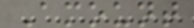Amount
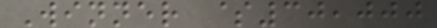Winner $30,000
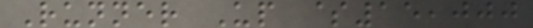Runner Up $15,000
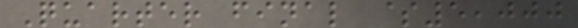Quarter final $5,000
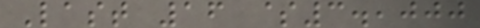Last 16 $3.,000
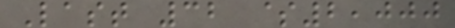Last 32 $2,000
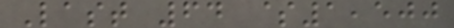Last 64 $1,500
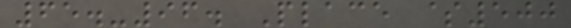65.-96. Place $500
